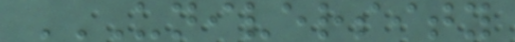UNIVERSITY
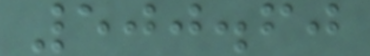500.60
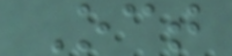Oct
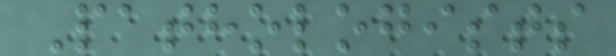Pathologists
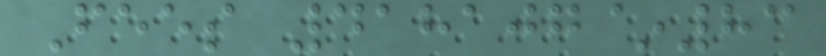Fees 418107~83
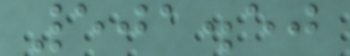501.50
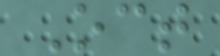Oct
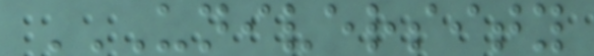UNIVERSITY
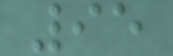95
